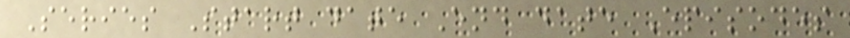Series Start date End date Episodes
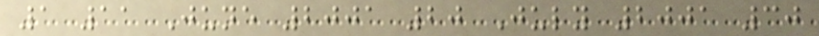1 11 June 2001 20 July 2001 30
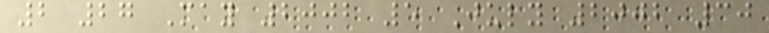2 27 May 2002 5 July 2002 30
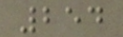254
